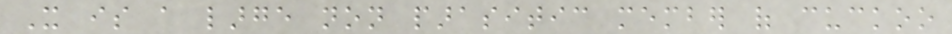It is a large non parasitic member of cuckoo
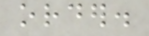order.
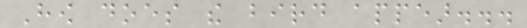How does the bird appear...
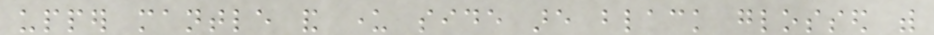upper mantle and under side are black glossed with
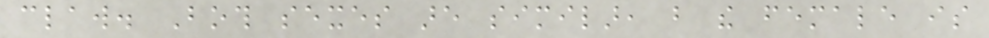claw. Both sexes are similar, but the female is
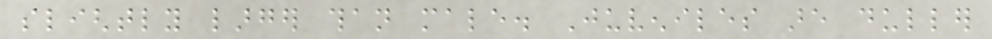slightly larger than male. Juveniles are duller
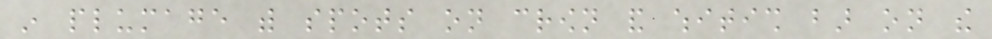in plumage with spots on crown and whitish bar on the
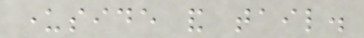underside and tail.
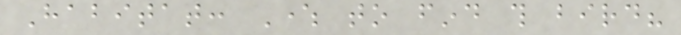Habitat: Where to find this bird?
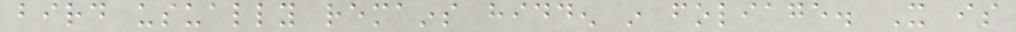bird usually remains hidden in foliage. It is
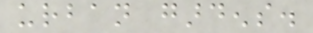urban gardens.
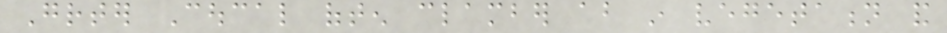Greater Coucal often clamber about in vegetation and
